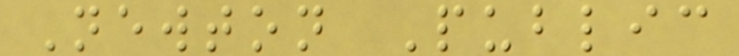Newton Public
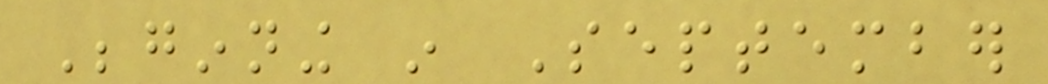Beginning in September
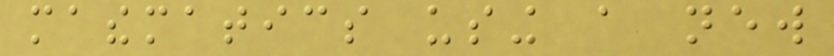mathematics using a new
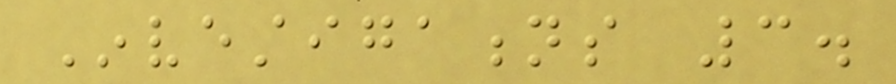Investigations 3.
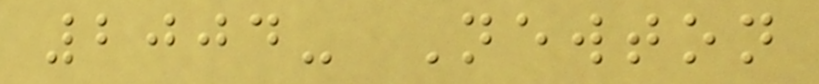2004- Newton
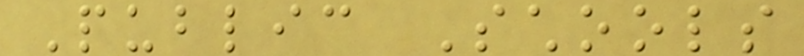Public Schools
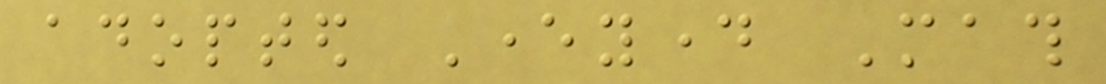adopted Everyday Math
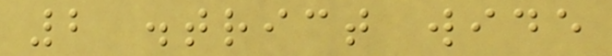2 district wide
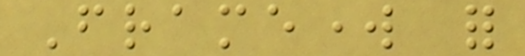Framework for
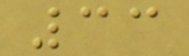33
